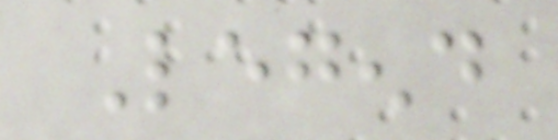Legend
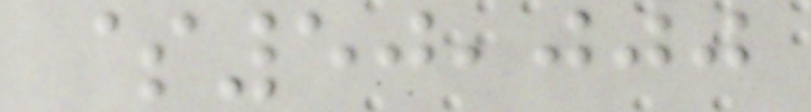$50,000
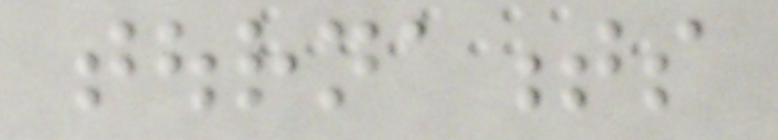tournaments
